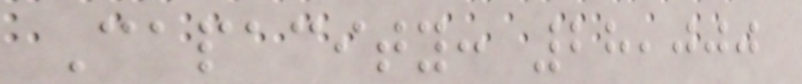Capacity: 28,000
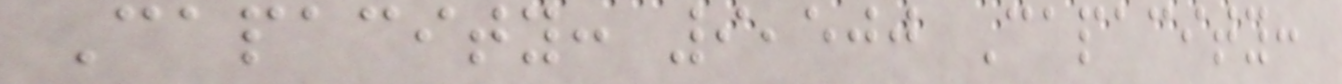Capacity: 9,500 Capacity:
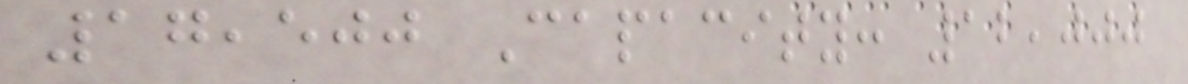17,500 Capacity: 12,000
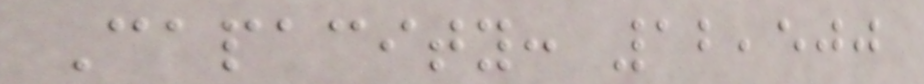Capacity: 12,500
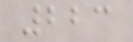223
